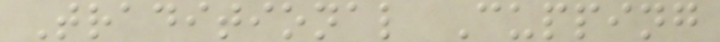Traditional Cupping
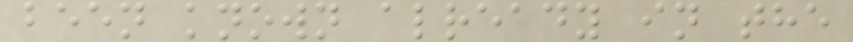been known already in the
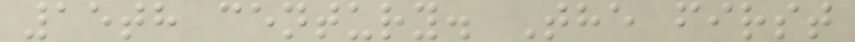15th century. The first
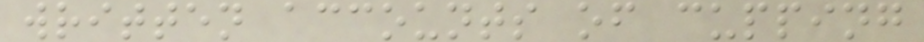written accounts of cupping
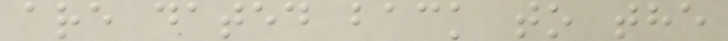are dated back to the
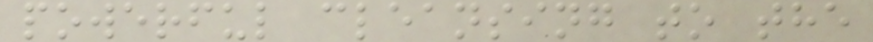powerful cleansing to the
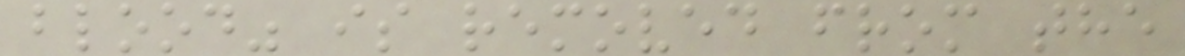blood" is removed from the
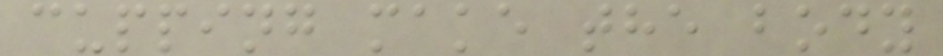cupping make the body
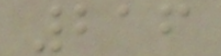216
